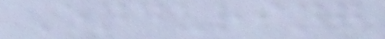Enduring
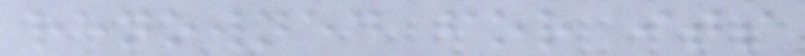renowned for its
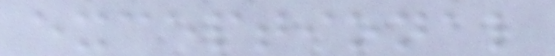exceptional
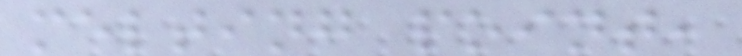melting point,
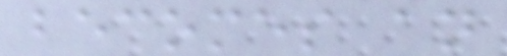becomes an
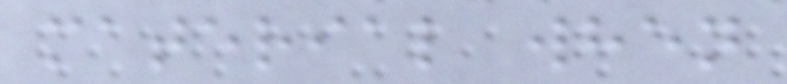material when
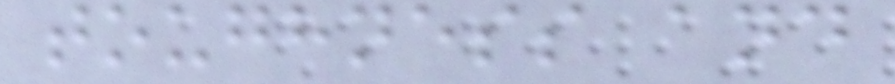toughness and
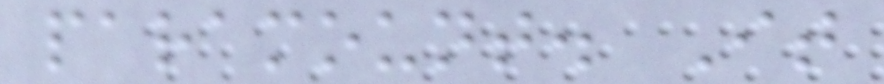paramount. It
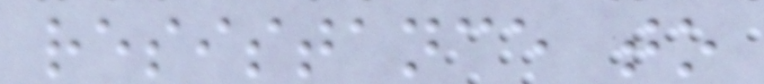resistance to
